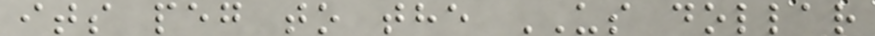its peg to the US dollar
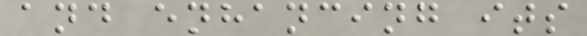and enhancing its
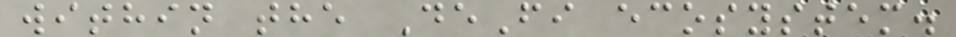within the DeFi ecosystem.
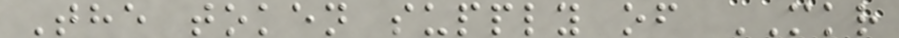The token supply of MKR
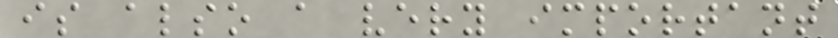is also a very important
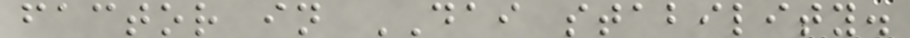factor in DAI stability.
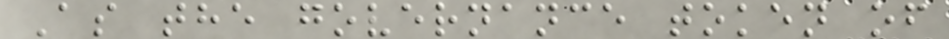As the governance token of
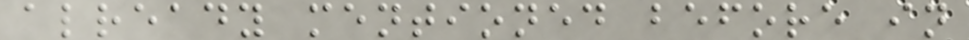already mentioned before in
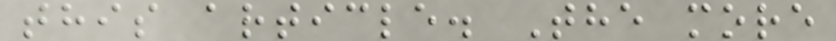this article. The more
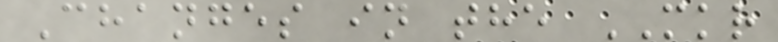Changes in the MKR
